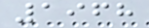1968
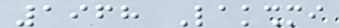1968 Lakshmi
